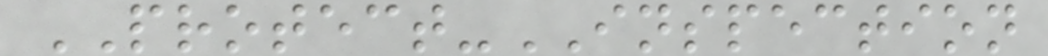PROTECT-INSPECTION
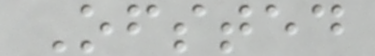Ofsted
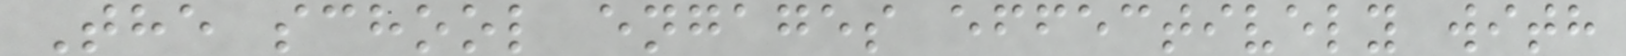The school engages effectively with
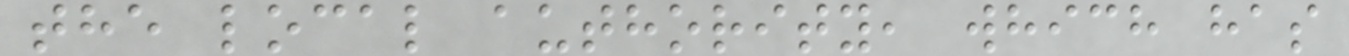the local authority, which has
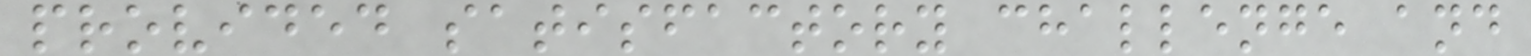provided satisfactory challenge and
